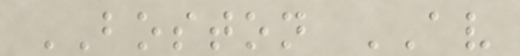BOSTON AV
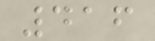416
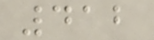412
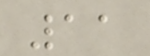11
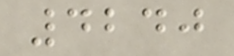4240
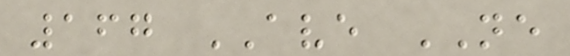167 AVE NE
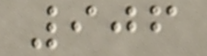906
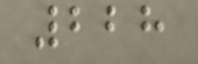228
